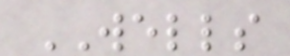WELLS
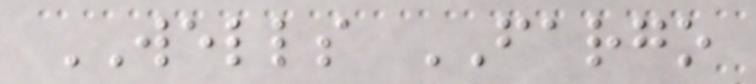WELLS FARGO
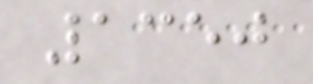1350
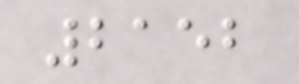2152
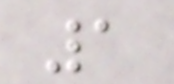1
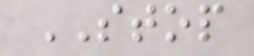STOP
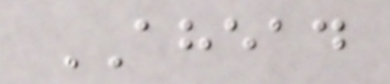AHEAD
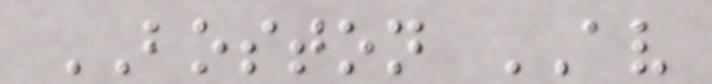BOSTON AV
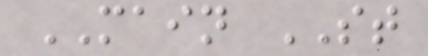MAIN ST
